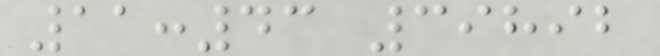11:43 39892
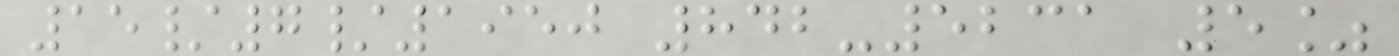15/7/1950 842-5231 5%
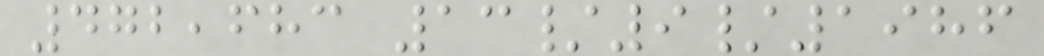472,683 13/9/1986
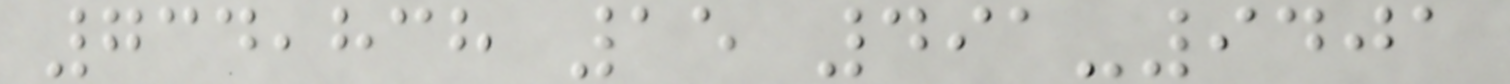734,838 15 491-9401
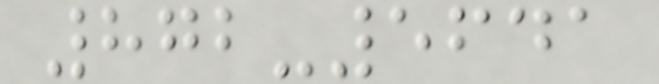872-5641
